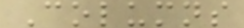Columns
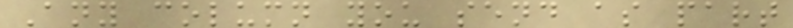Any column you send as part
